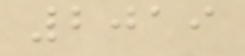2019
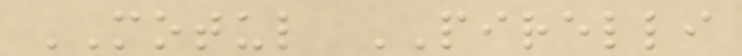MOTUL PIRELLI
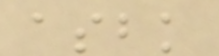asbk
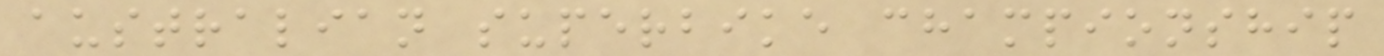australian superbike championship
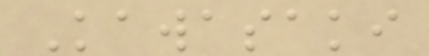Kawasaki
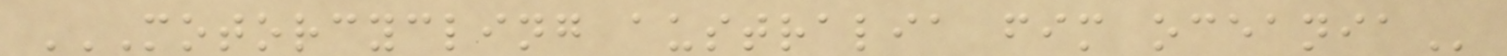MOTORCYCLING AUSTRALIA FIM OCEANIA
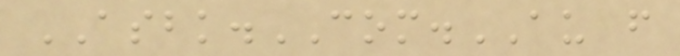ASBK.COM.AU f
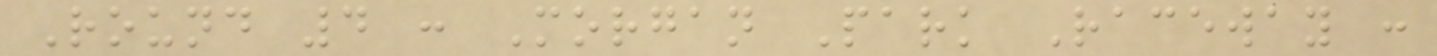Round 4 : Morgan Park Raceway :
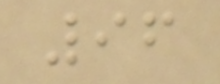96
